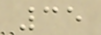35
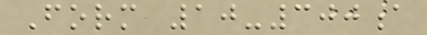Form 10-300a
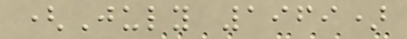(July 1969)
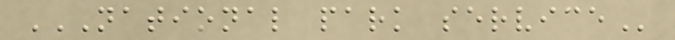NATIONAL PARK SERVICE
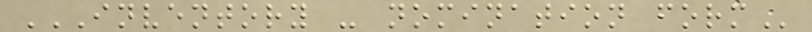INVENTORY - NOMINATION FORM
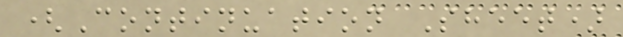(Continuation Sheet)
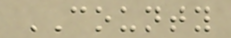COUNTY
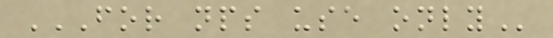FOR NPS USE ONLY
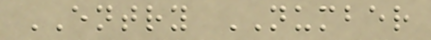ENTRY NUMBER
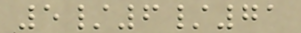5/6/71
